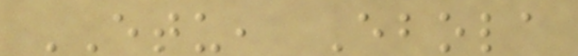ETU, Ebola
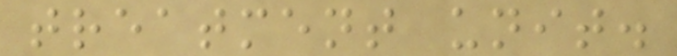treatment unit.
